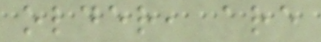older, are
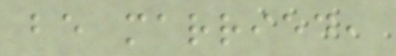be married,
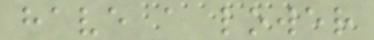have a lower
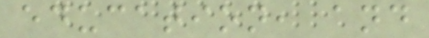education, and
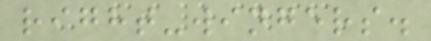right-wingers.
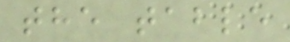the table
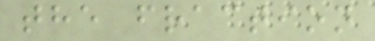the fraction
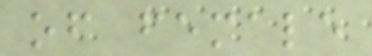of female
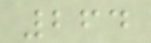264
